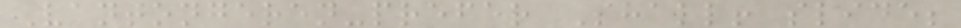Vantongeren-prefer Shall! slide;
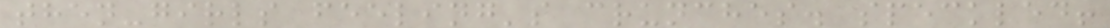then-girls feeling's crunches. speckled!
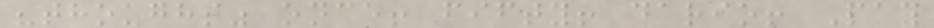"thought" once! fifty! dario! Pay
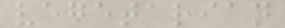vegetarian
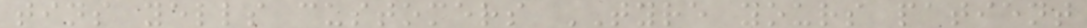tins yells customers TYRE yours patient
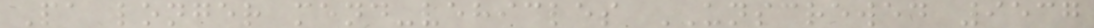Pa longer mend-vehicles UNSCREWED 9537
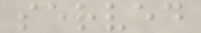served
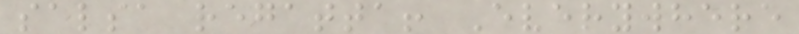salsa regatta! Everywhere
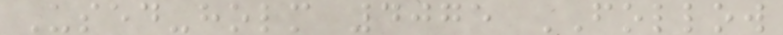Used-holm 4075 FOLLOW
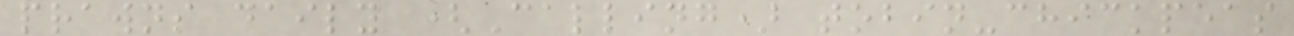prawns daily (Calling) tobin-chickpeas
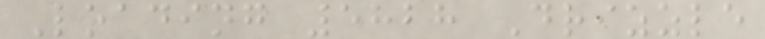Loading 5828 Drizzle
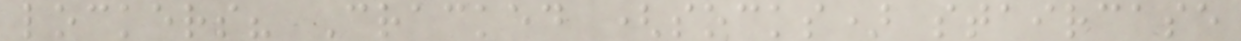lockers? Cracked (socks) staircase
